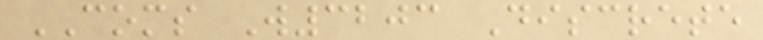COMS W3203 Discrete
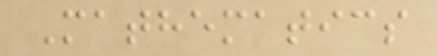Mathematics
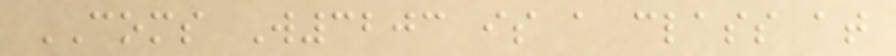COMS W3203 is a class at
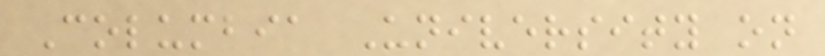Columbia University on
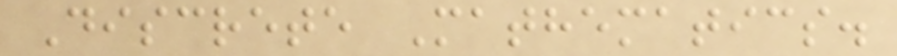Discrete Mathematics.
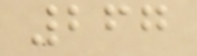267
